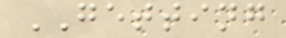GETTING
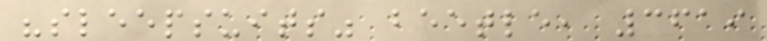"sleepsuits" beetle, 3619
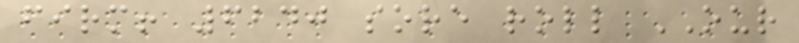firm! 6240 sore roll OUR
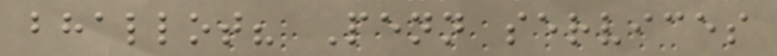bhallot? Penn services
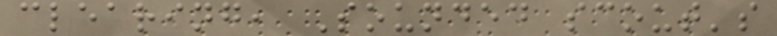clearing, Sounded scout's
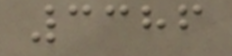3386
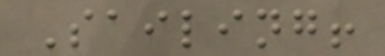Sailing!
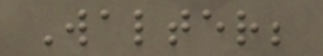Walter;
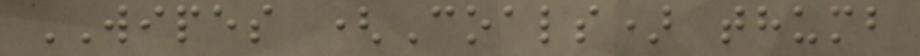WIPES (Coals) thumb
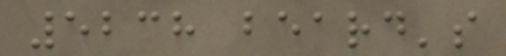5238 beard's
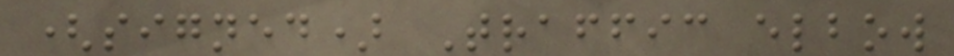(signed) Traffic elbow
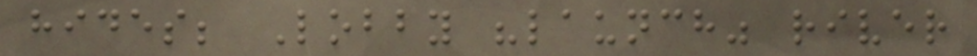hides; Lobby "launch" river
